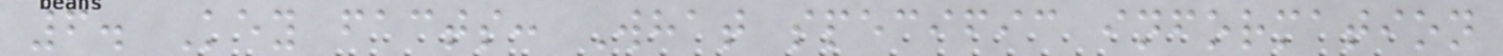6. Key facts: What specific information
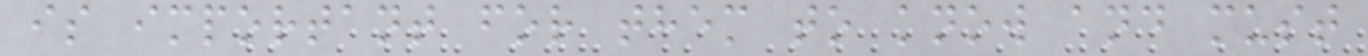is important for them to know and must
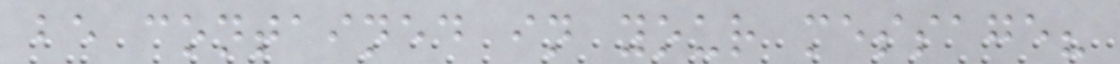be contained in your message?
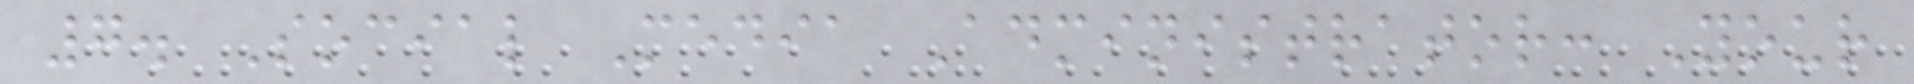7. Social Media Administrator: Your
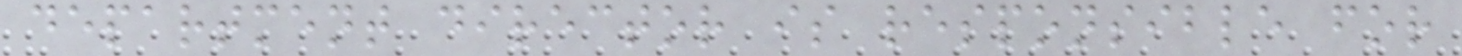department director is responsible for
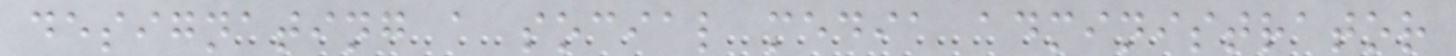designating a social media administrator
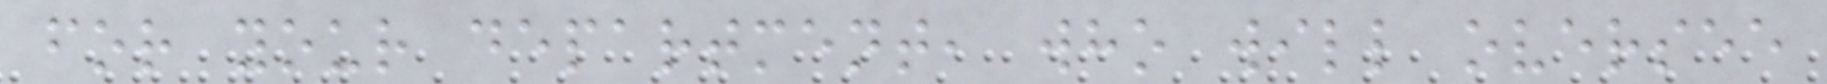for your department, who will oversee
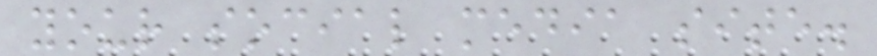your social media site.
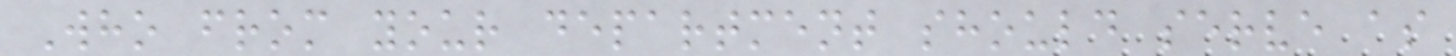Who from your department should serve as
